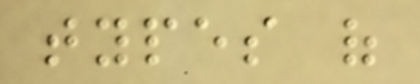types of
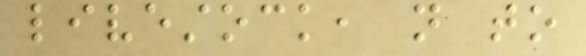livestock, not to
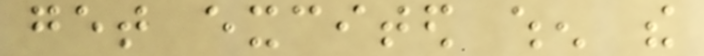get excited when the
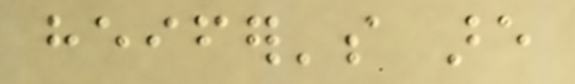heifer's are
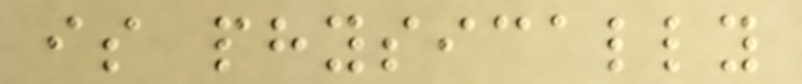is physically
